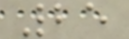25
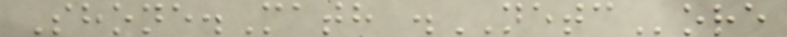Shone.Math .NETCore
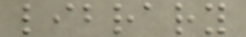library
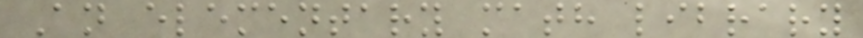An elementary math library
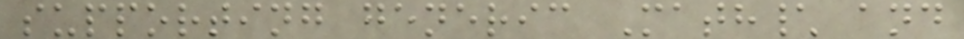supporting generic Math\ and
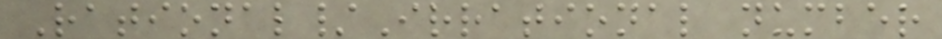Rational/Irrational number
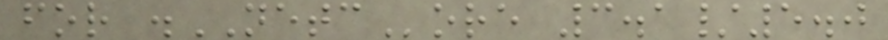for .NETCore 3.1/5.0
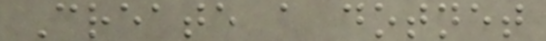Create a dotnet
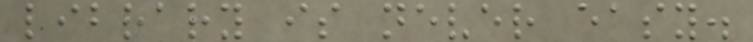library is never easy.
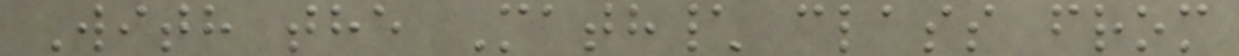With the Math\ class from
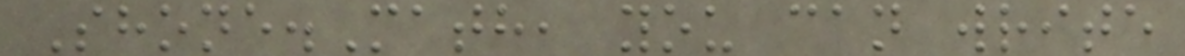Shone.Math, you can write
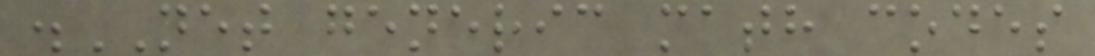.NET generic math codes
